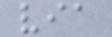via
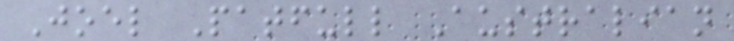Joel Patfull Australian
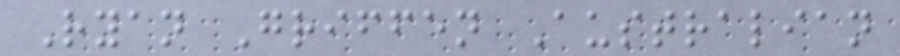Ryan Griffen Australian
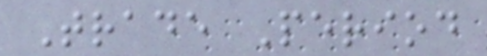Trade Period
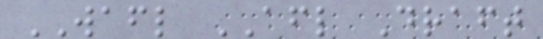WAFL AFL Draft
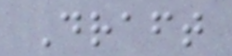Draft
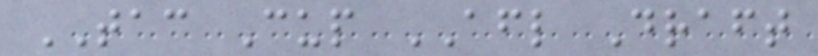TAC Cup AFL Draft
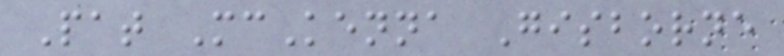Pat McKenna Gisborne
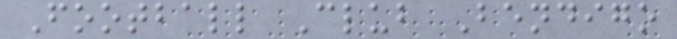Football Club Bendigo
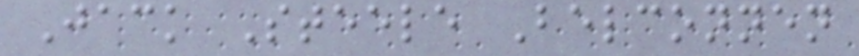Jack Steele Belconnen
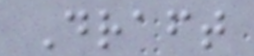Draft
